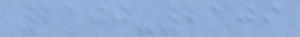2100-2109
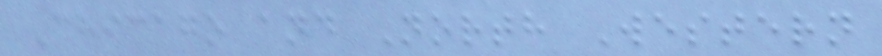Chicago and North Western
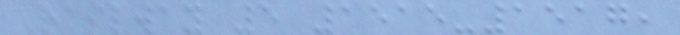Railway 5 1515-1517,
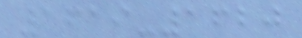1619-1620
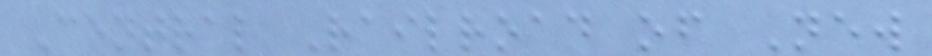Central Railroad of New
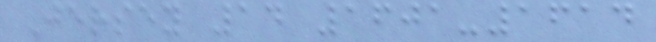Jersey 14 1601-1614
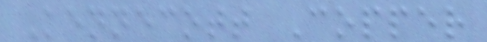Kennecott Copper
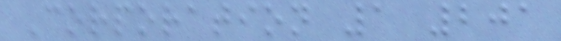Corporation 1 201
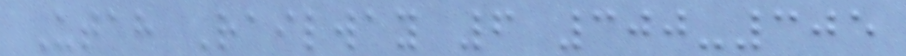Utah Railway 6 300-305
